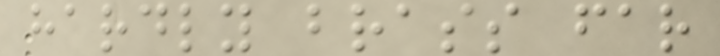hardly brass far
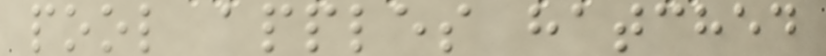pool apples hatched
